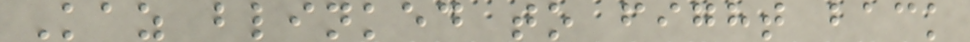Kaz blinked to fight back
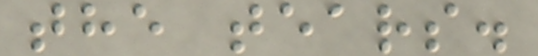the tears.
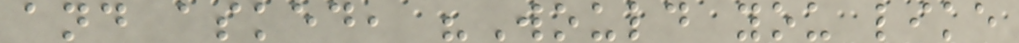and asked, "Would you like
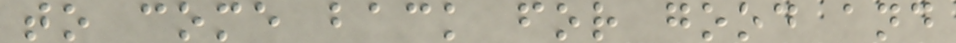to come back for good and
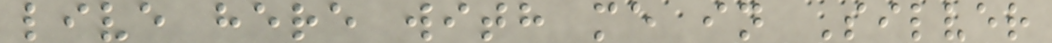live here with me in Silver
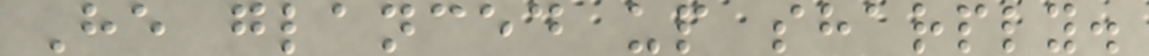He glanced up sharply.
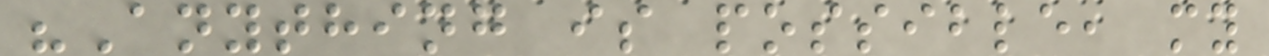"Anything is possible, my
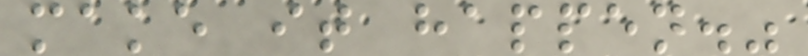make it happen."
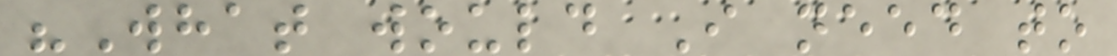"What would I need to
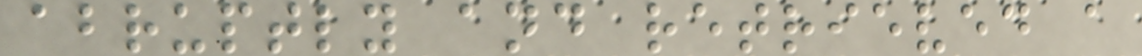abruptly and retrieved a
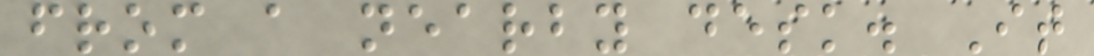from a nearby desk. It
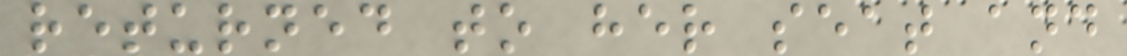returned to her seat and
